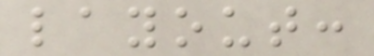layout:
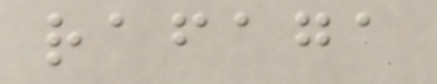rafaga
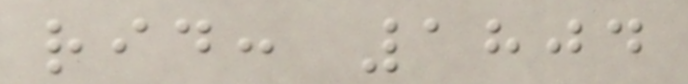rid: 1804
